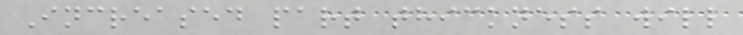Increased part thickness will
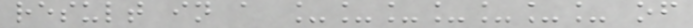result in a _______ of
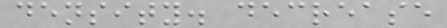density. decrease
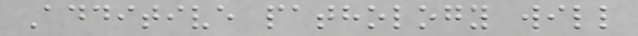Additive pathology will
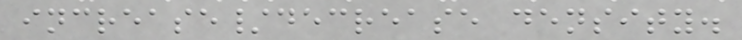increase/decrease density.
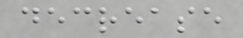decrease
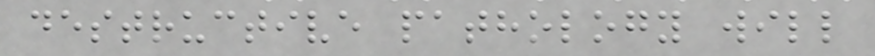destructive pathology will
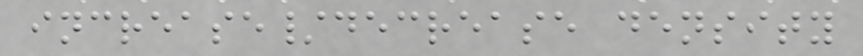increase/decrease density
